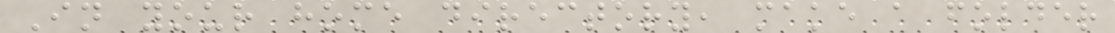In your home directory, make a folder
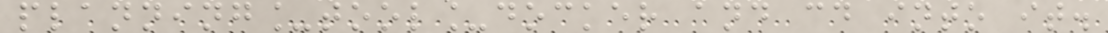planning_tool_docker and cd into it.
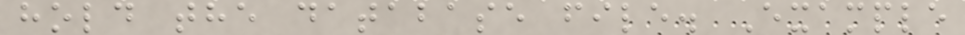hold the database file. Example
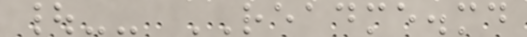|-- README.md
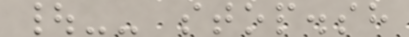|-- stop.sh
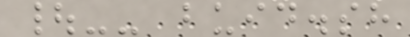|-- buid.sh
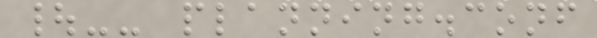|-- planning.conf
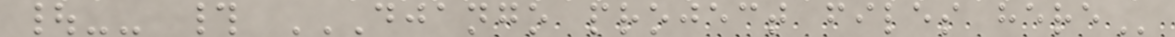|-- # DJANGO PROJECT FILES HERE
